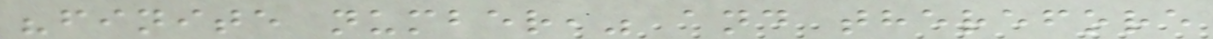"finite number," and therefore
